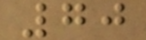70
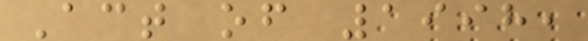Act of 1998,
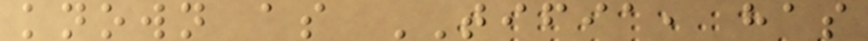known as TIFIA, has
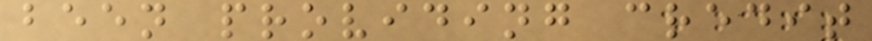been providing credit
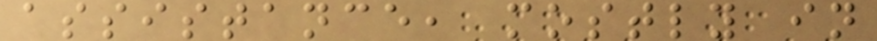assistance, mostly in
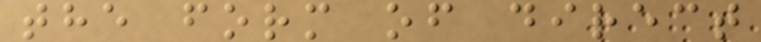the form of direct
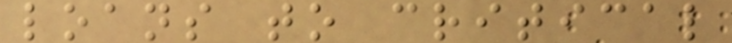loans to critical
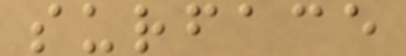surface
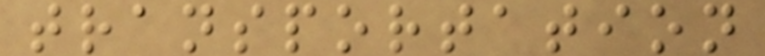transportation
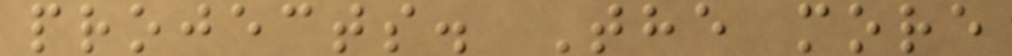projects. The more
